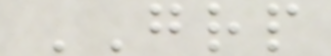GRP
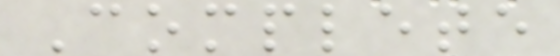Complete
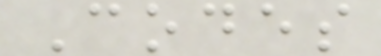Codes
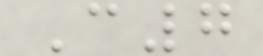C7
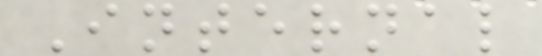Internal
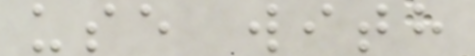use with
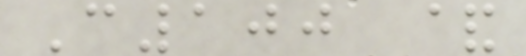C100 &
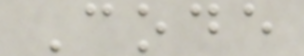Code
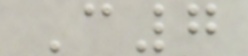C7
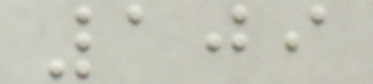109
